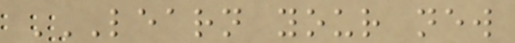LEARN YOUR NEW
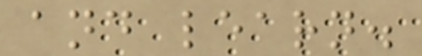and learn.
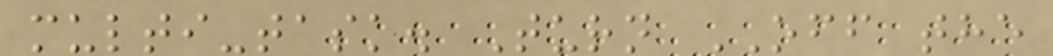multi-task. Turn OFF the
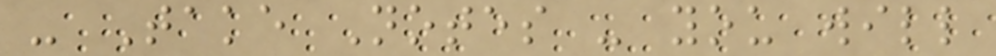- Take Notes - you will
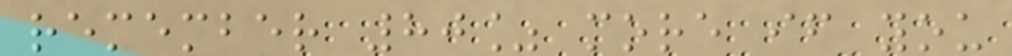remember 80% more if you
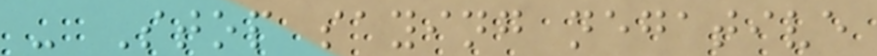- Stop saying negative
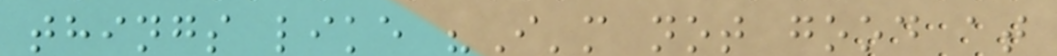things like "I'm not good at
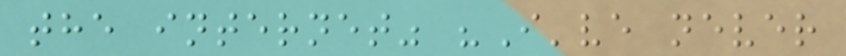the internet" "I've never
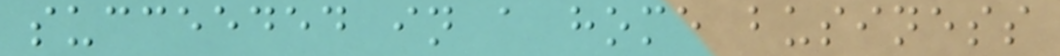succeeded in a home business
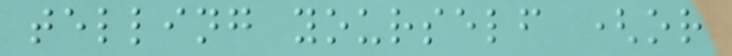telling yourself (or
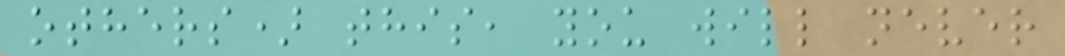others) this, you will never
